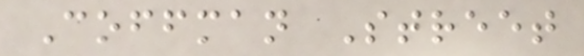Coffman Street
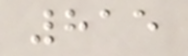815
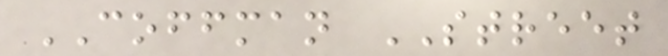COFFMAN STREET
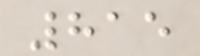815
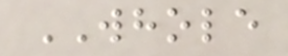WHOLE
